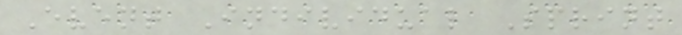Event Individual Sprint
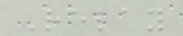Relay
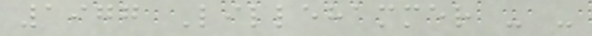1977 Lillehammer - -
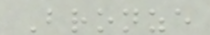Bronze
